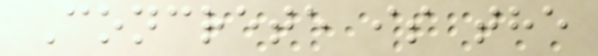Concrete is the
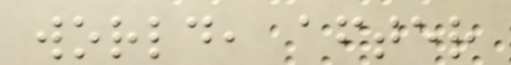world, after
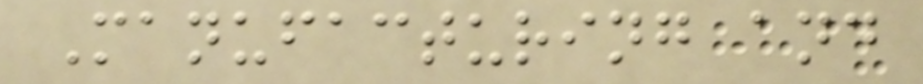Manufacturing and
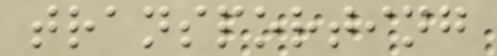transporting
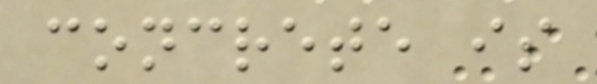concrete is
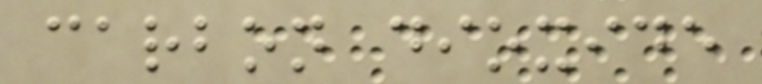carbon dioxide
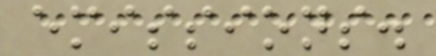emissions.
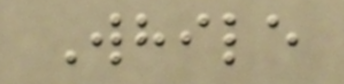While
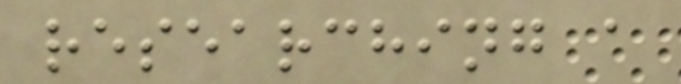researching a
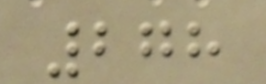278
